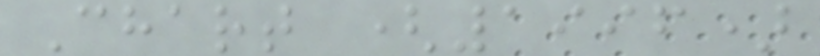Chart (1996)
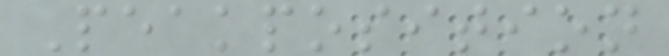Peakposition
